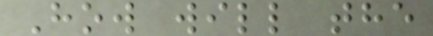How will the
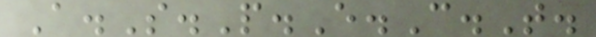A.S.P.E.C.T.
